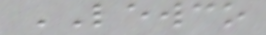LEWCO
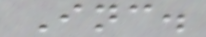Inc.
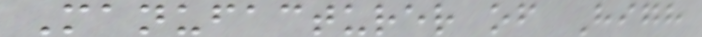Manufacturer of High
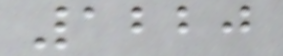1220
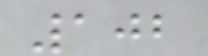102
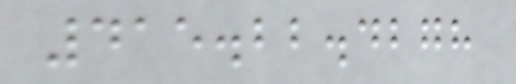415.22.4278
